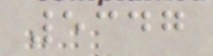5347
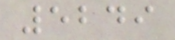5249
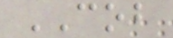COB
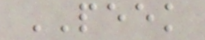PEEK
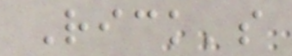Rick's
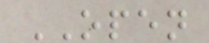OPEN
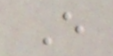E
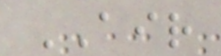AIR
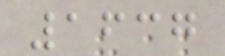1637
